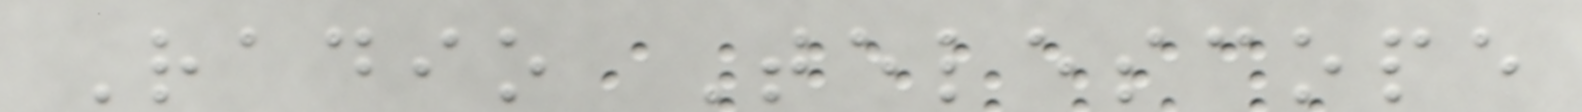Radio Telescope
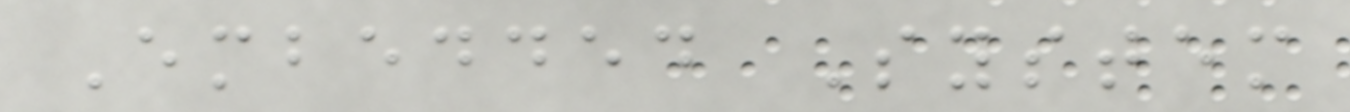Embedded System
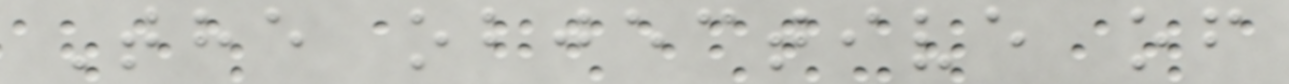The objective of
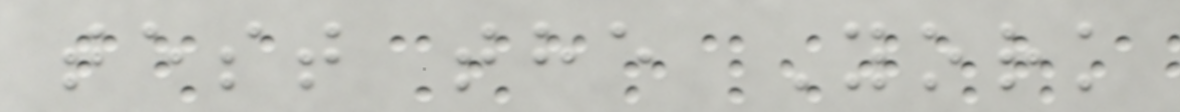test the York
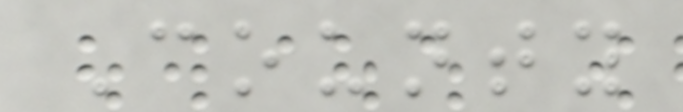County
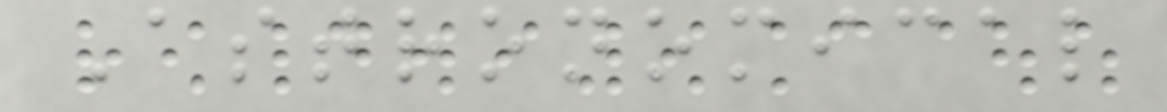Astronomical
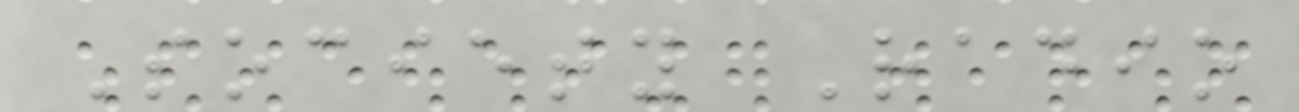Society Radio
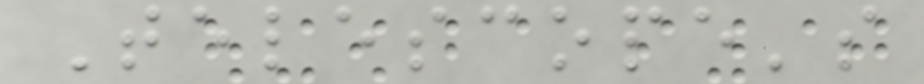Telescope's
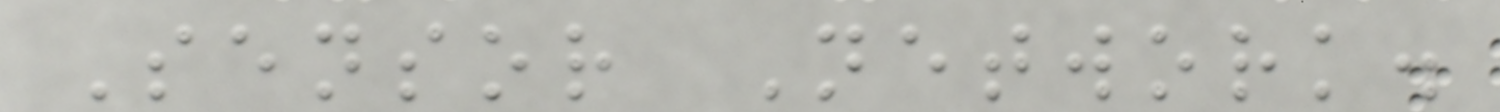Sensor Network.
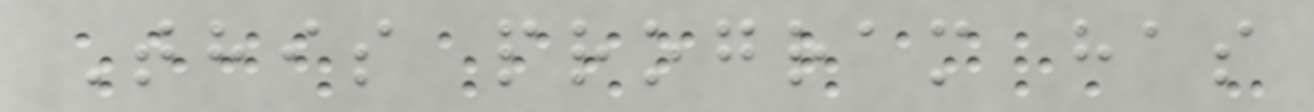This program has
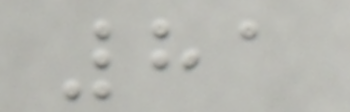81
